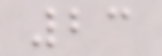23
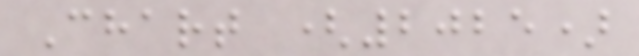Chart (2025)
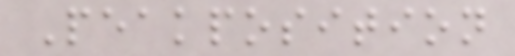Peakposition
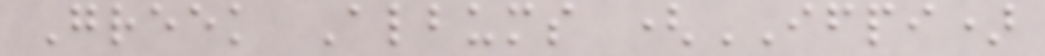Greek Albums (IFPI)
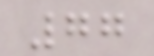77
